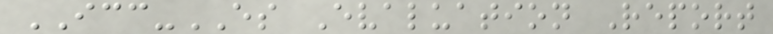ICC-ES Evaluation Report
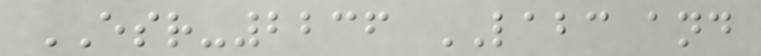ESR-2236 LABC and
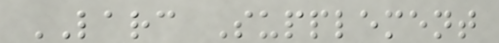LARC Supplement
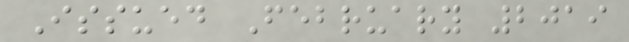Issued February 2019
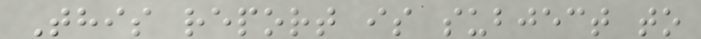This report is subject to
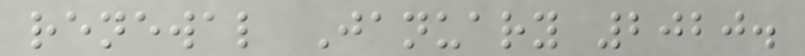renewal January 2020.
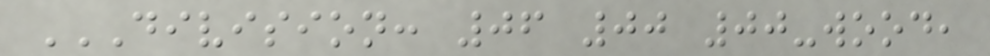DIVISION: 06 00 00-WOOD,
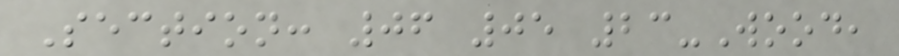Section: 06 05 23-Wood,
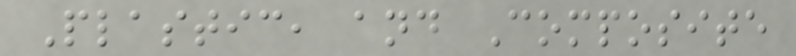Plastic, and Composite
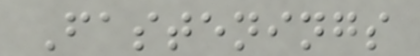Fastenings
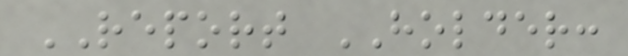REPORT HOLDER:
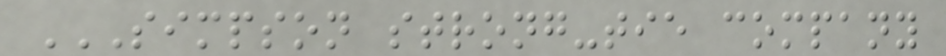SIMPSON STRONG-TIE COMPANY
